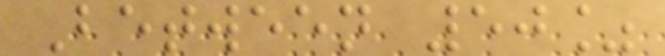Between 50%
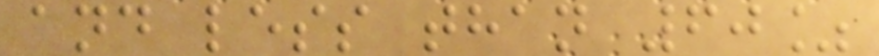and less than 60%
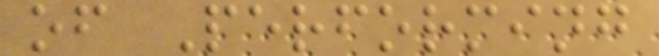of Performing
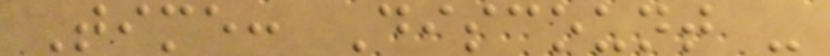Time: Discount -
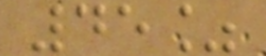45%
